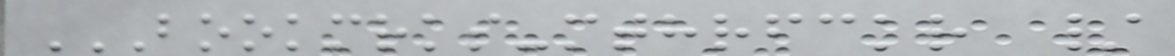BOOKMRKS-MTHRFCKR /
